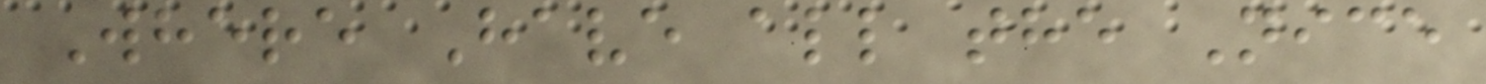Where Have all the Nice
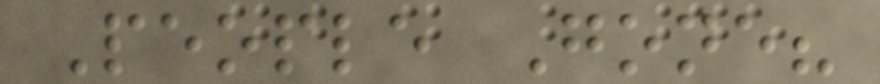People Gone?
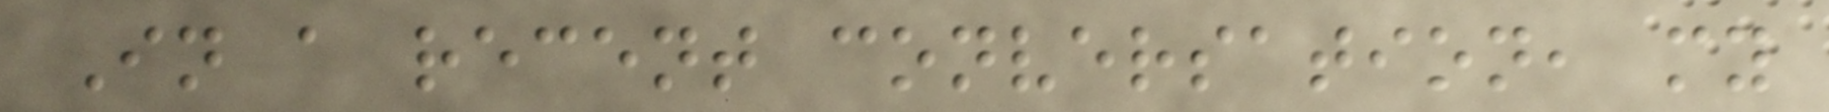In a recent conversation, my
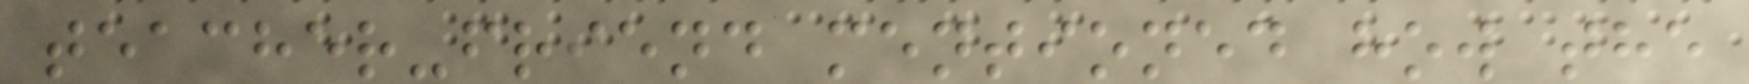teacher-friend mentioned how the
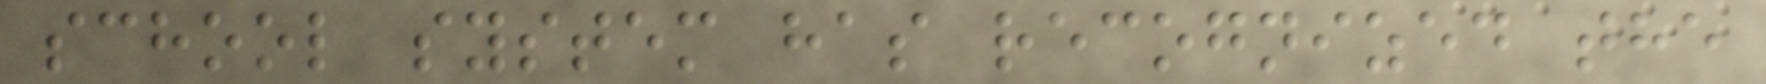school system has recognized the
